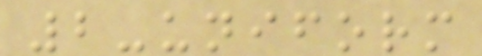2-uniform
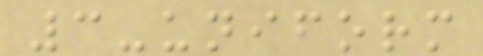3-uniform
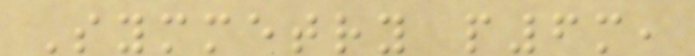Symmetry p6m,
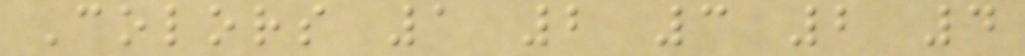Colors 1 2 3 2 4
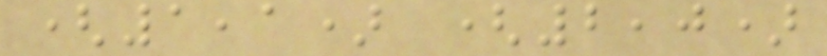(1,1) (2,0)
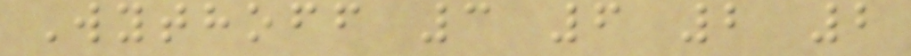Wythoff 3 6 2 2
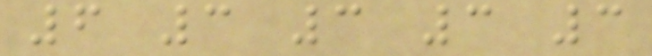6 3 3 3 3
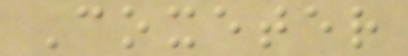Coxeter
